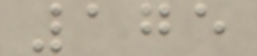175
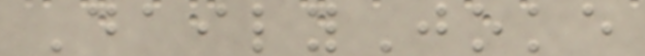DailyJoke
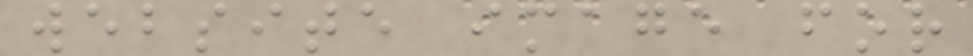website image for
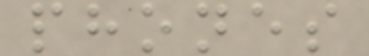phones
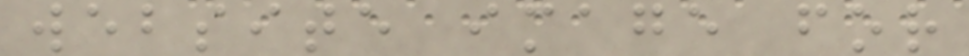website image for
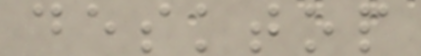desktop
